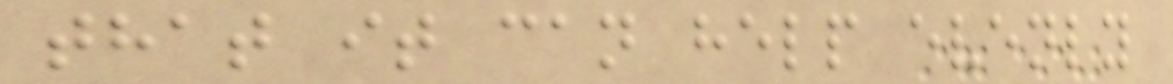that it can help evenly
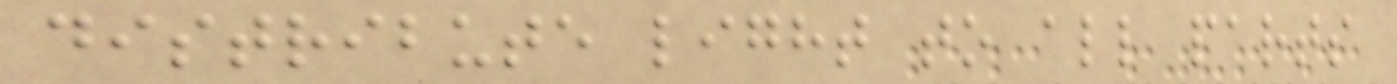distribute light to all parts
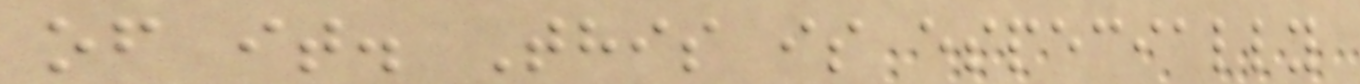of it. This is especially
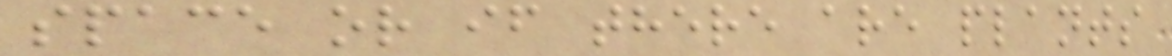space or if there are plants
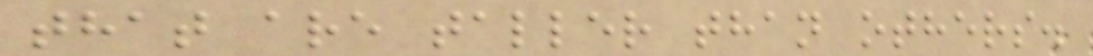that are taller than others.
